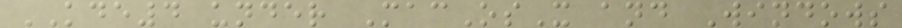KDE4 under MacOsX and Windows
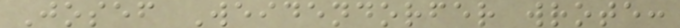Josef Weidendorfer wrote:
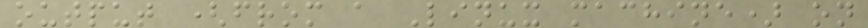output (from a Linux machine) on
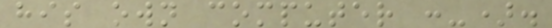his own computer :-).
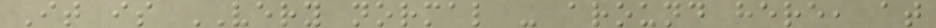It is VERY normal - around here, at
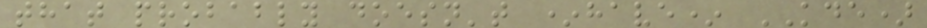that probably doesn't *have* KDE)
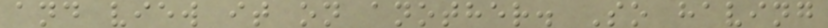and view it on another. So having
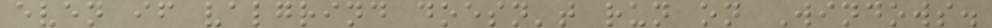even if valgrind doesn't run on Windows.
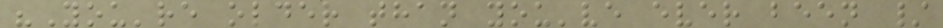"You're older than you've ever been /
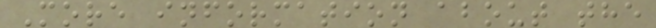More information about the
